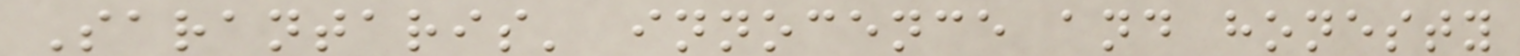Sarantaris' innocence and honesty
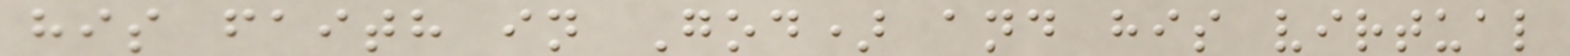his faith in God) and his virtual
